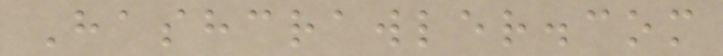Hashcrawler.com
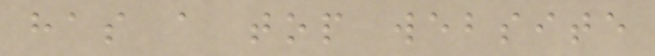has a top website
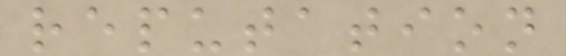reputation
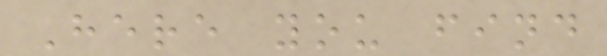Here you find
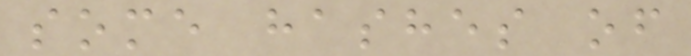some hashes of
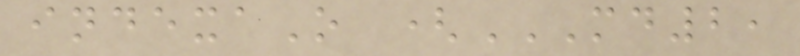indexaO (MD2,
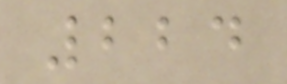224
